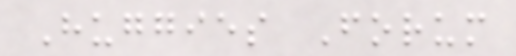Huggies Forum
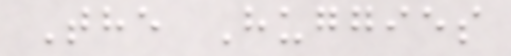The Huggies
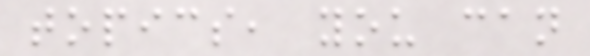topics, you can
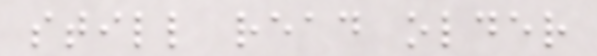still read older
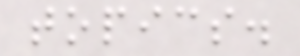topics.
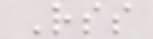Rss
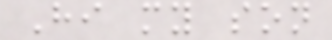Hi my son
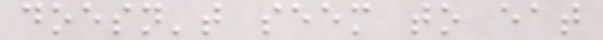doesn't seem to eat
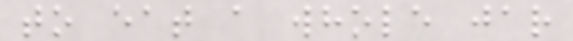to eat a whole jar
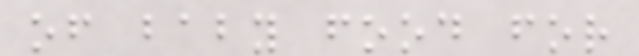of baby food for
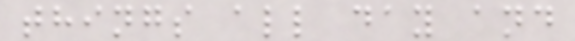things all day and
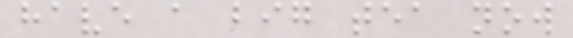have a big tea now
